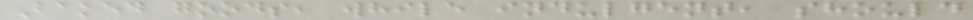Baked goods, while indulgent, should
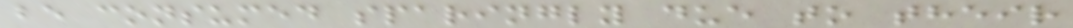be consumed sparingly due to their
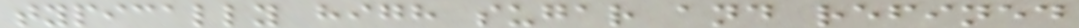typically high sugar and refined
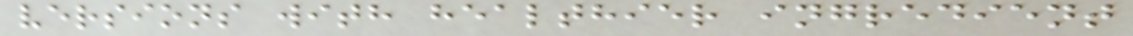versions with healthier ingredient
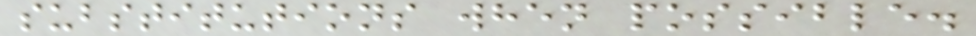substitutions when possible.
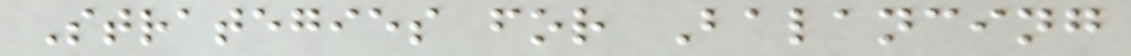Strategies for Balancing
